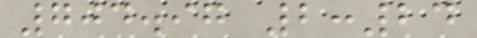704.97 2:24
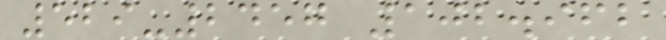529-2457 102.962
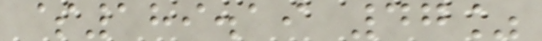$189.19 47%
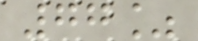77%
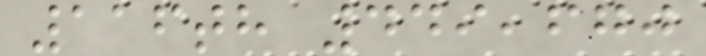116th 449,670
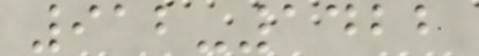912-1422
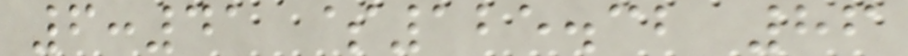6:41 $125.32 86
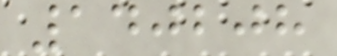140208
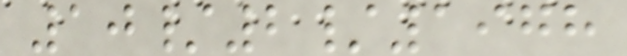10/2/1978
